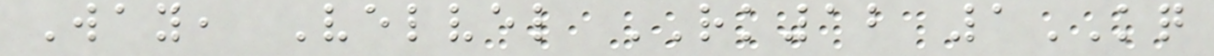Way, Velvel RK12 1KQ
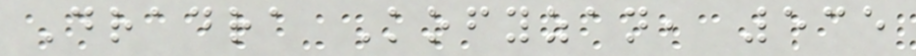Dradra Kofyzan, 535
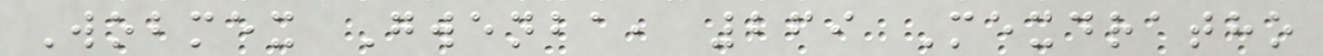Wobmex Gwenba, 269 Mexdratho
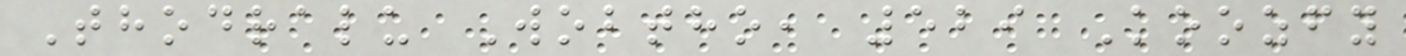Thodralu Wobtho, 529 Koozfy
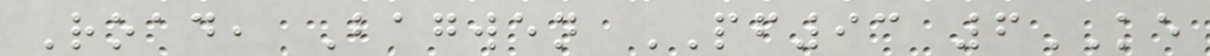Road, Bagwen PF93 6KE
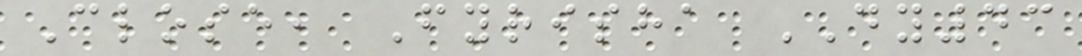Close, Fyrisha DY43
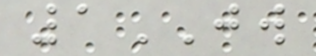1JW
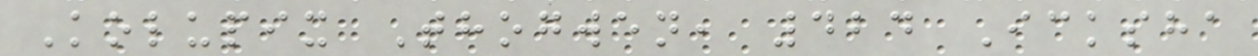Kolupix Thogwen, 424 Icksha
